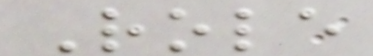Role
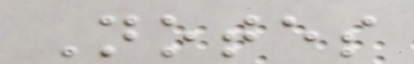Notes
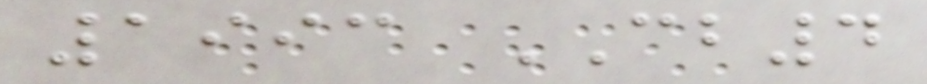1993 CB4
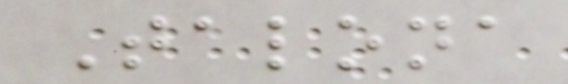Talona
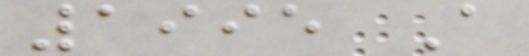1995 A
